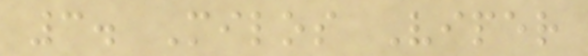3. Milos Viper
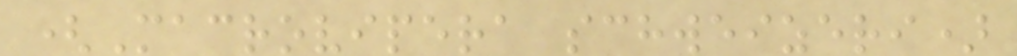(Macrovipera schweizeri)
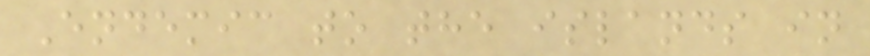Endemic to the islands in
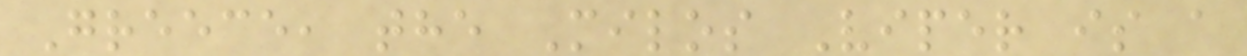Greece, the Milos Viper is a
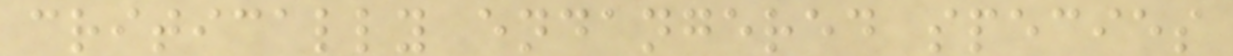critically endangered species
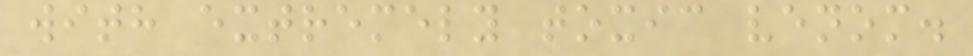with extremely toxic venom.
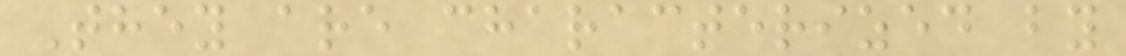They are characterized by
